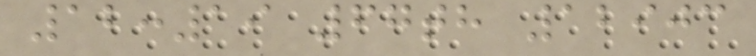12:19 67th 12903
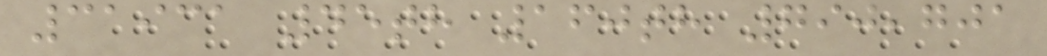31931 45th 160th 790,701
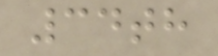34th
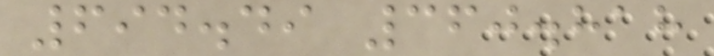694.49 360.818
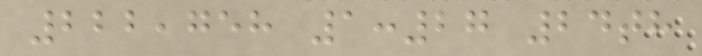222,758 1:27 24th
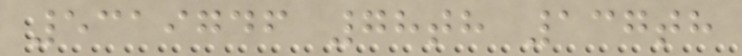5319746 78th 137th
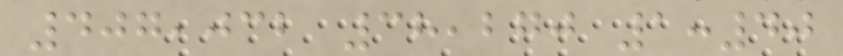407,032 38,270 1:40
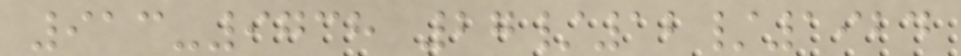913-9738 27/12/1924
